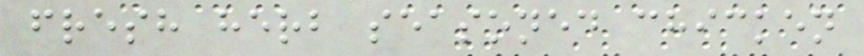fresh herb seasoned chicken
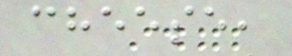cheese,
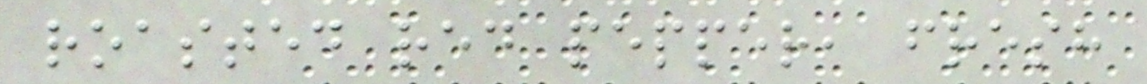roasted red pepper, fresh
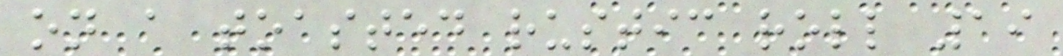on a toasted rustic roll 19
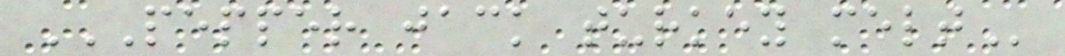PEPPER JACK TURKEY MELT
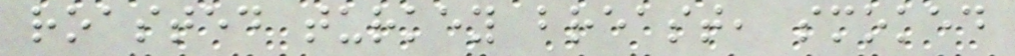roasted turkey breast, smoked
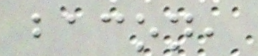bacon,
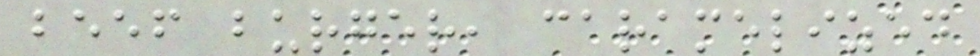beef burger, caramelized
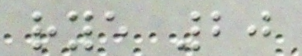rye 20
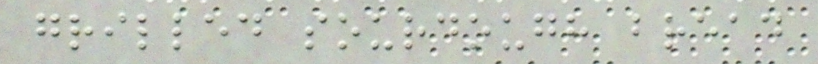grilled sourdough bread
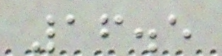16.5
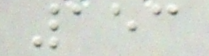153
